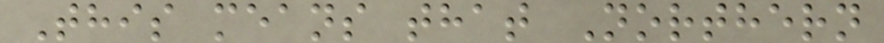This means that Northern
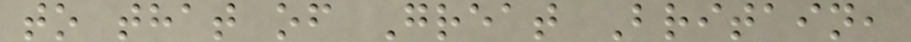to that of Great Britain,
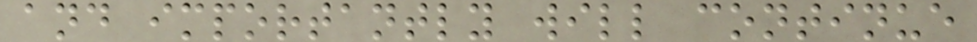and importantly will continue
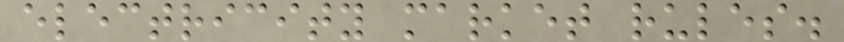electricity market rules.
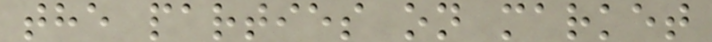the parties on market
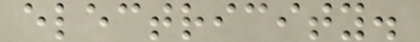electricity.
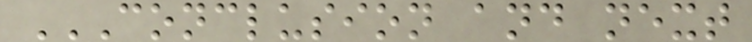CONCLUSION AND NEXT
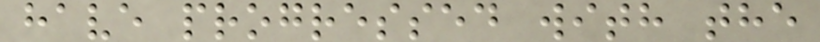have progressed with the
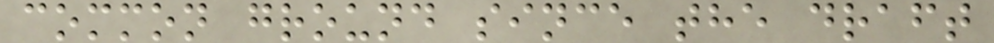common ground since the draft
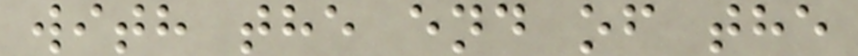with the end of the
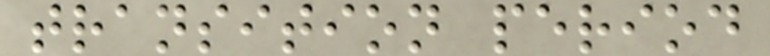transition period
